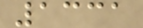1331
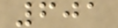601
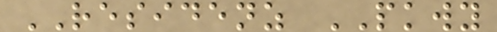RESIDENZ PKWY
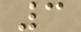3
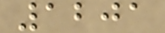1201
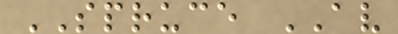SPRUCE AV
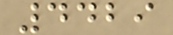4429
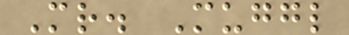Mr. Muggl
